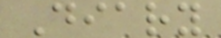Diary
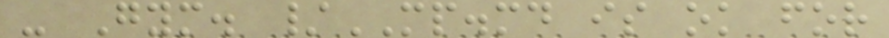- Gym. /MP.md is ok for
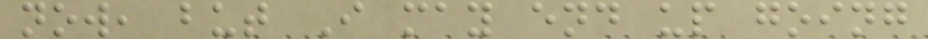now, but I may end up going
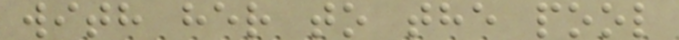with her to the pool
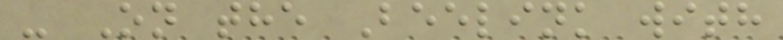- On the Beelink with
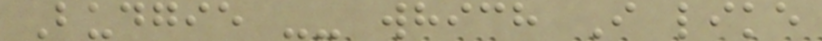Budgie -- which I like
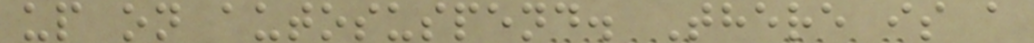up on autosuspend. There is a
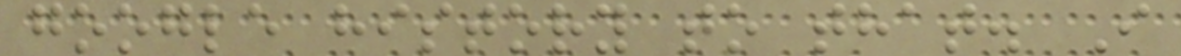google history to that. I
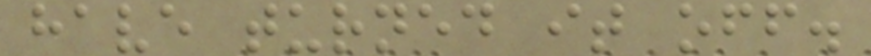have turned it off.
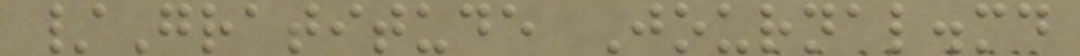/Gratitude Journal.md
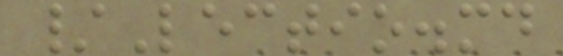/Lectio.md
